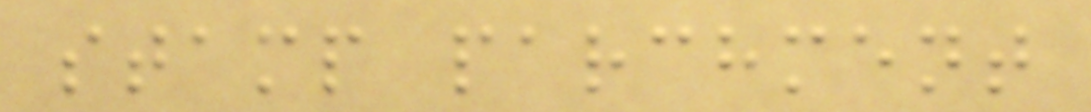stamp parchment
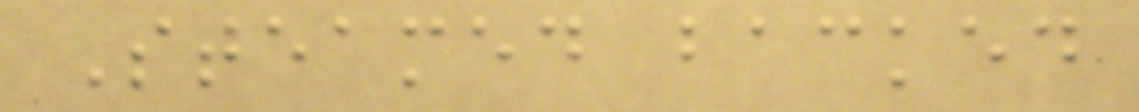Steamed backed
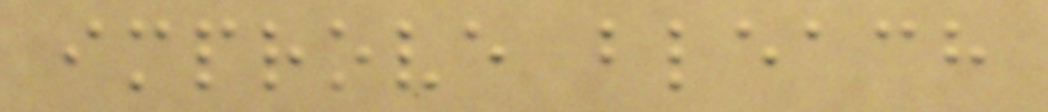improve bleach
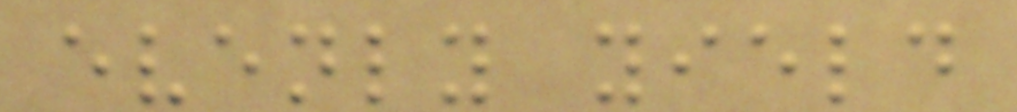evenly yield
